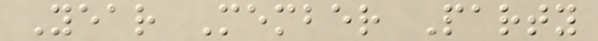Year Member Party
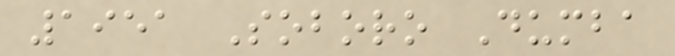1951 Soboro Dumba
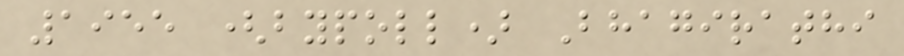1955 (bypoll) Bhagirathi
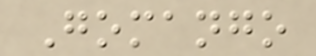Gomango
